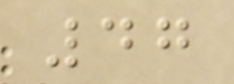47
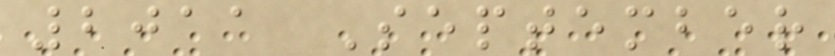2011 September
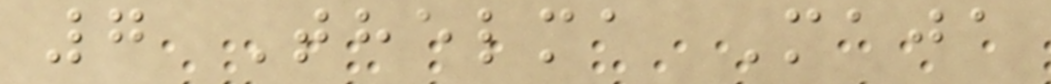7 Thelma Maja
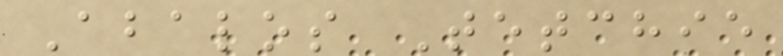Abalos Tetchie
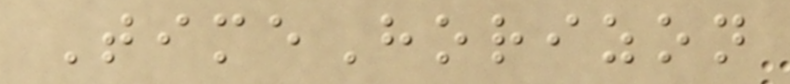TimeHorizon
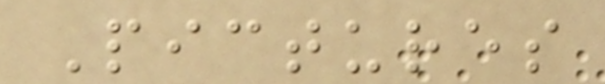Pictures
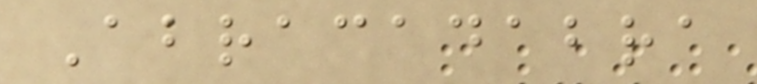Abracadabra
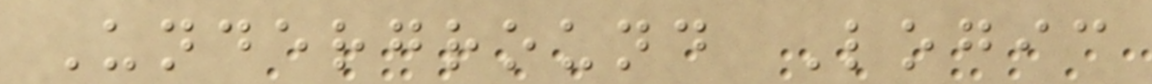Underground Logic
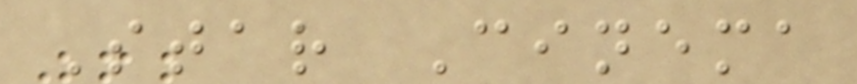Star Cinema
